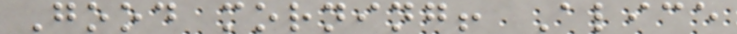Good morning! Alice
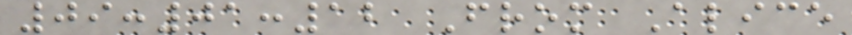09:01:12 From Alice
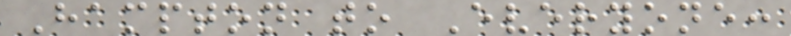Hampton to Everyone:
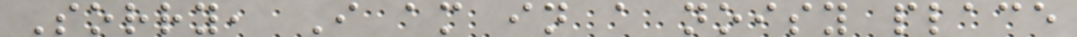Sorry, I am in a noisy place
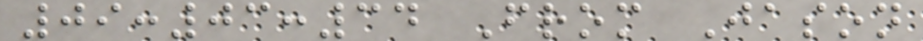09:03:34 From Jason
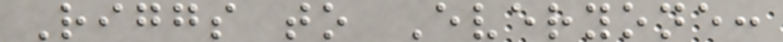Riggs to Everyone:
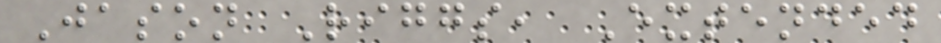Jason Riggs, Extended
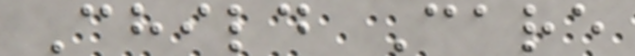Child Care
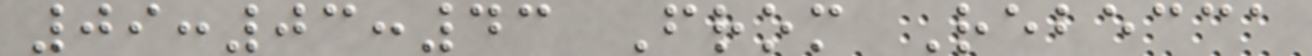09:03:43 From Rebecca
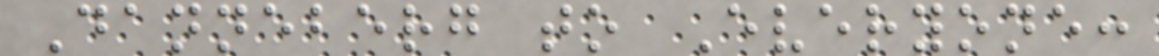Danneberg to Everyone:
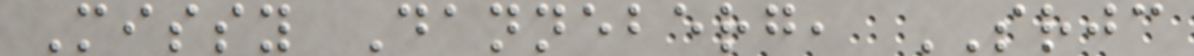Missy Danneberg, SRJC
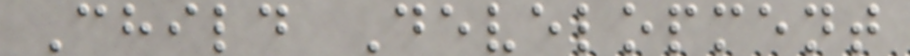Child Development
